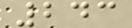243
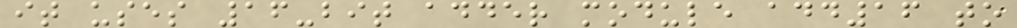it uses 16-bit adder module add16 to
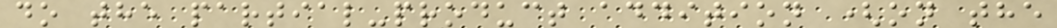do the partial-product addition (on the
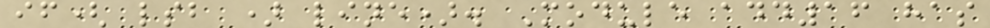if( lsb ) line). Module add16 has
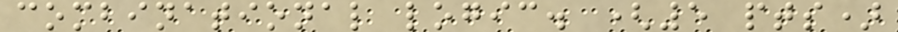combinational logic. (5 pts)
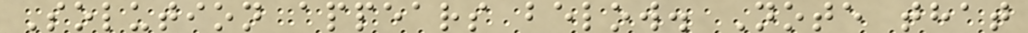Solution appears below. Note that
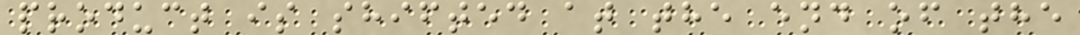product is shifted at the end of the
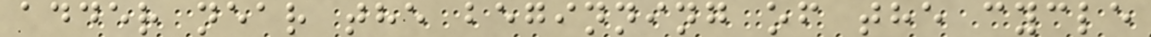adder near the beginning of the cycle
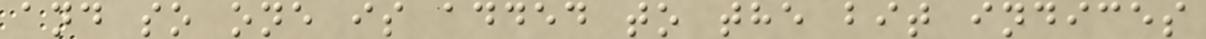and so one is added to the bit indices
